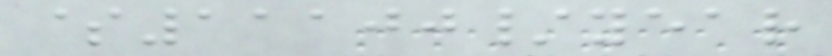$11100/year
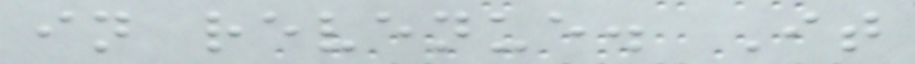in revenue. It
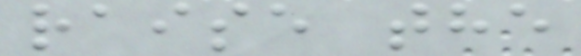raise the
